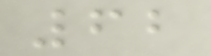62
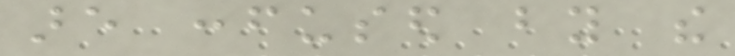are confused by the
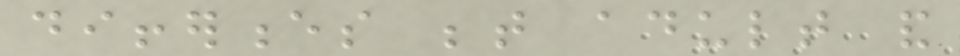differences between adult and
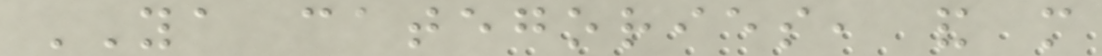YA categories, and more
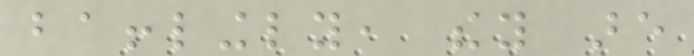bafflingly, they are
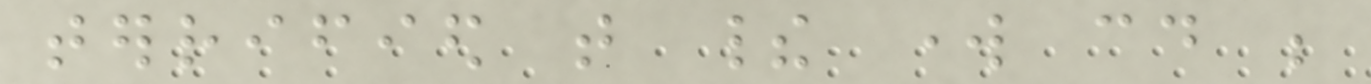terrified that their work could be
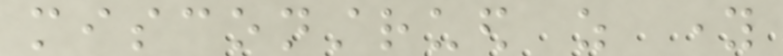misconstrued as young
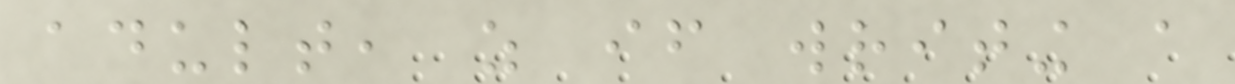adult, as if writing a
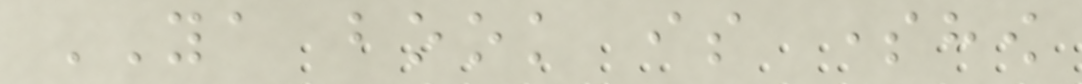YA book is somehow
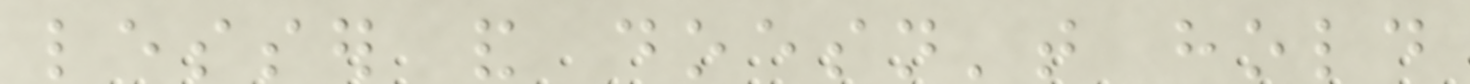lesser and doesn't hold
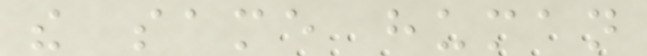the same human
